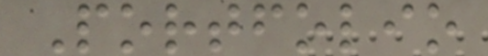Portfolio
